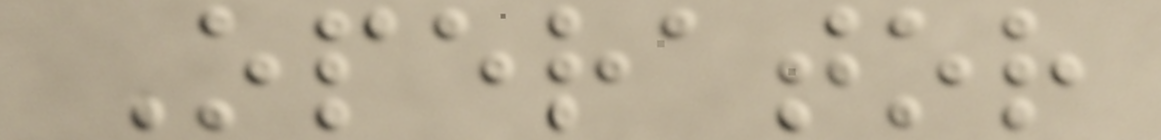Operator
